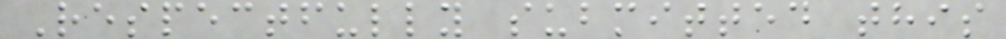Respectfully submitted this
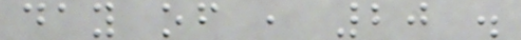day of , 20 .
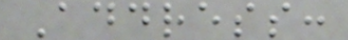Address:
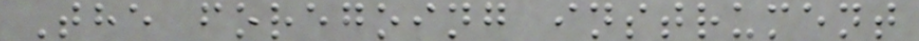The foregoing instrument
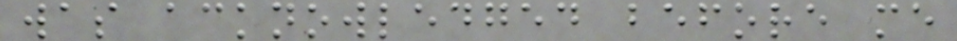was acknowledged before me
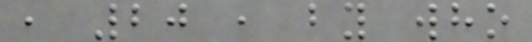, 20 , by who
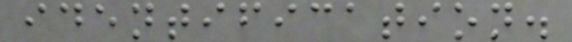identification.
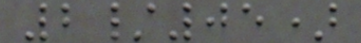2/05)
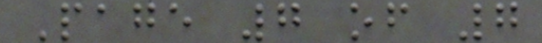Page 7 of 7
